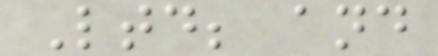Ltd; and
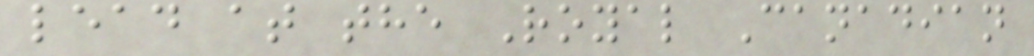lead at the Royal Canadian
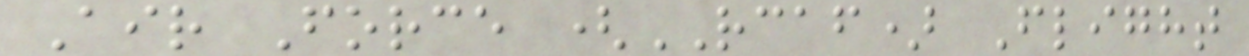Air Force (RCAF) Flight
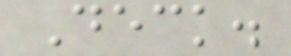Deck.
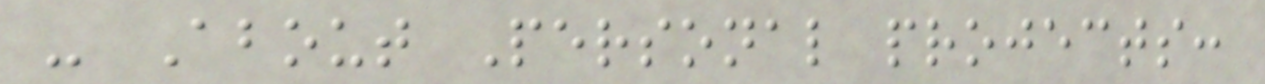- About Personal projects:
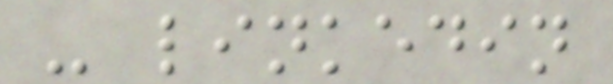- linkedin
